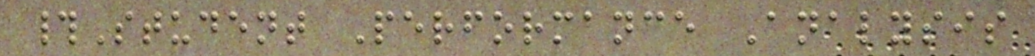#Student Performance Analysis
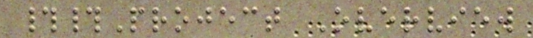##Project Overview
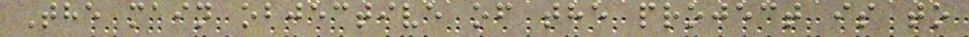The main objective of the project is to
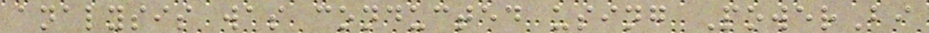analysis was conducted using PowerBi
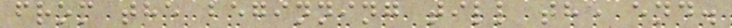from the beginning till the end.
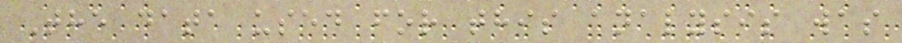The data used for this analysis was
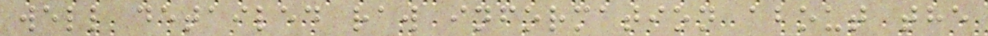well detailed raw information about the
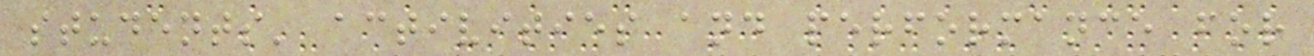students' activities and performance for
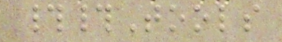##Tools
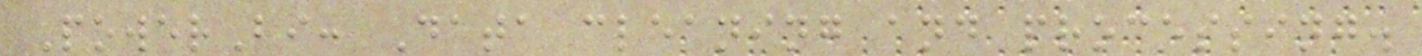PowerBi: Data cleaning and processing.
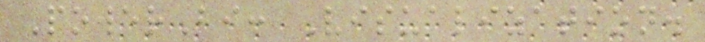PowerBi: Visualization.
